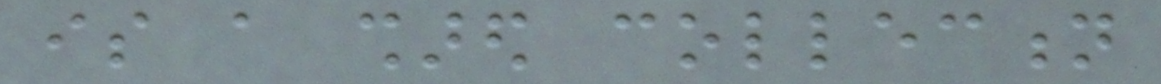is a shared collection
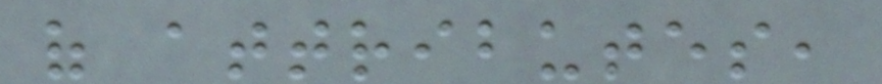of attributes,
